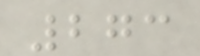273
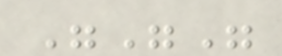"""
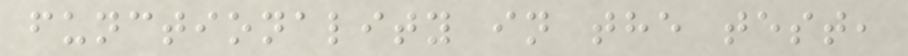functionality in the test,
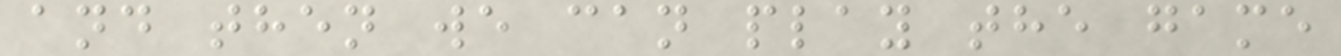and then we can play the game
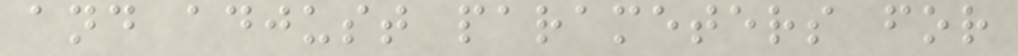and adjust parameters for
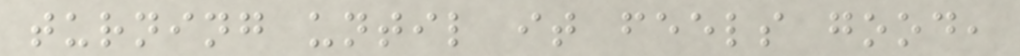turning until it feels good,
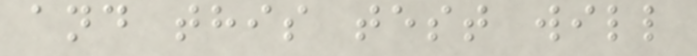and this test will
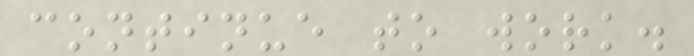continue to work.
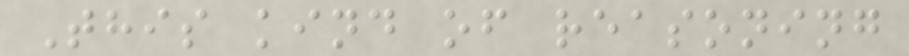This kind of reasoning
